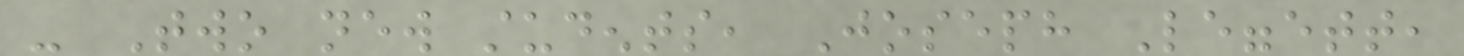- Two new students, Joseph Leggett,
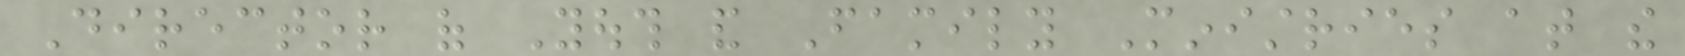Director of Youth and Family Ministries at the
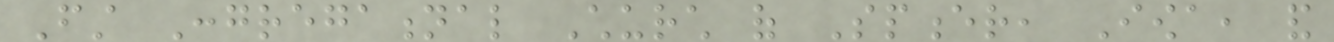First Congregational Church of Spencer, Iowa, and
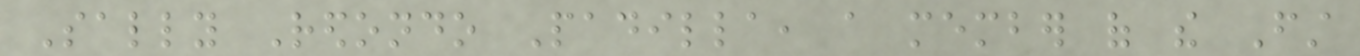Sally Redondo Padilla, a member of the First
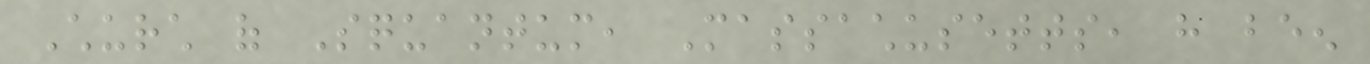Church of Squantum, Massachusetts, have been
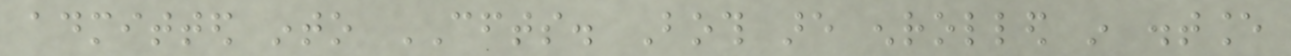admitted into CFTS. Both are enrolled in distance
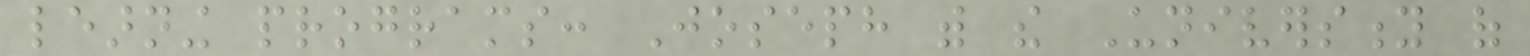learning programs: Joseph with the University of
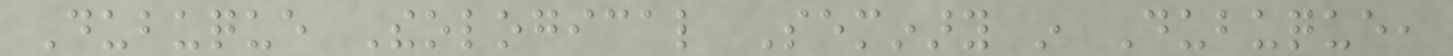Dubuque Theological Seminary in Dubuque,
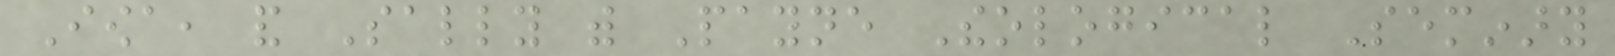Iowa, and Sally with Payne Theological Seminary
